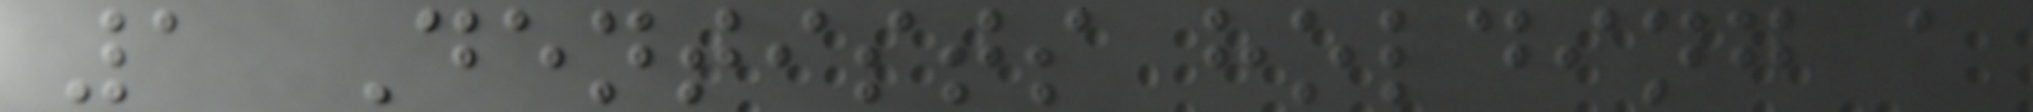1 Dentists holding a
